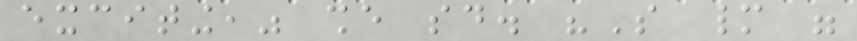exciting," she said. "So many were
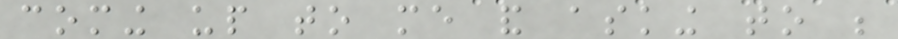coming up to me and asking to be
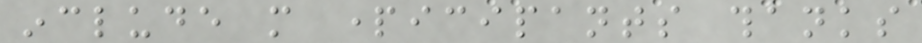include more participants thanks
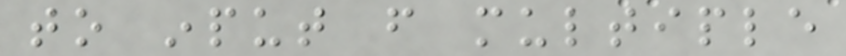to input from multiple
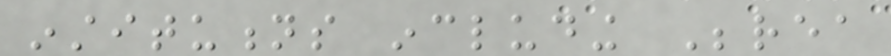institutions including Berea
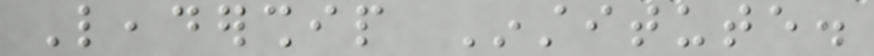Leadership Institute.
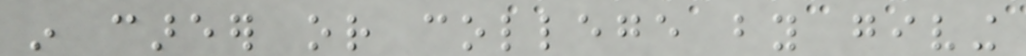in career or college by giving
